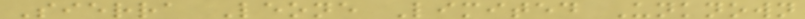Sierra Leone Limited Unknown
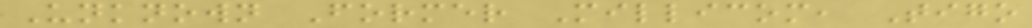Unknown Former Millicom, Tigo
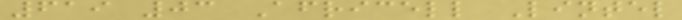619 03 Africell Lintel
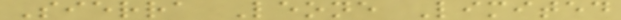Sierra Leone Limited
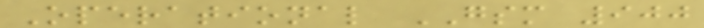Operational GSM 900
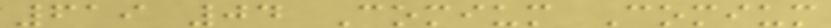619 04 Comium Comium
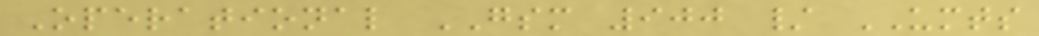Operational GSM 900 / UMTS
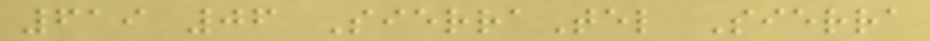619 06 SierraTel Sierra
